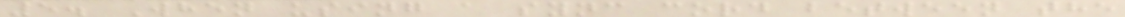5. When using a sync cord between the
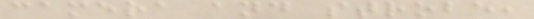camera and strobe,
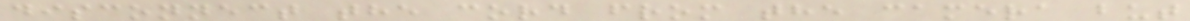disconnect the cord from the camera but
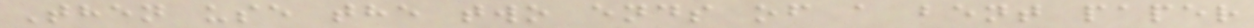Then use the two ends of a bent paper
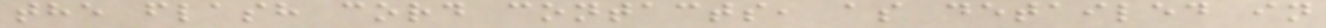the flash cord contacts, as detailed in
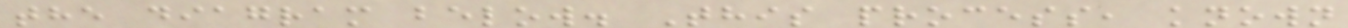the diagram below. This process, known
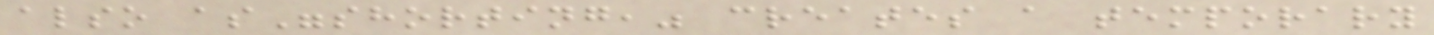also as"shorting," creates a temporary
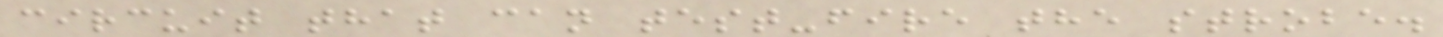circuit that can test-fire the strobe.
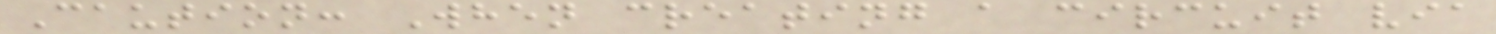Caution: When creating a circuit via
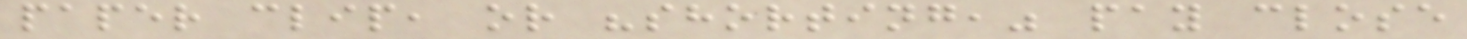paper clip, or "shorting," pay close
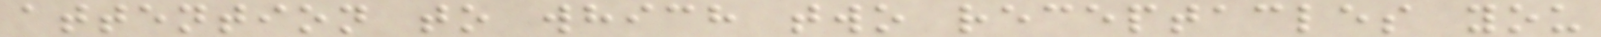attention to which two receptacles you
